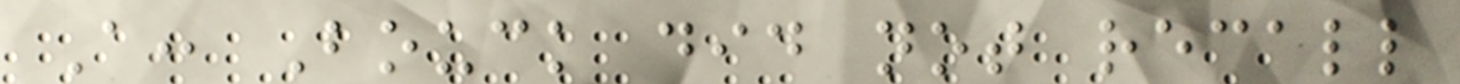A: Bouck did not recall
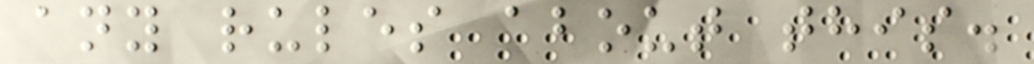any rules about this.
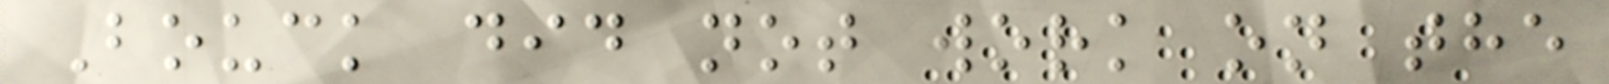Bouck did not work on the
